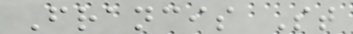Francis St
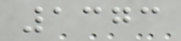1373
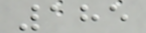185
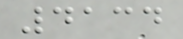4134
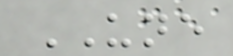UNE
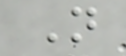N
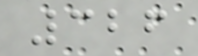326
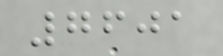7601
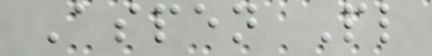Aspen Pl
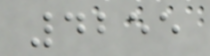4255
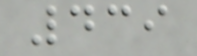439
